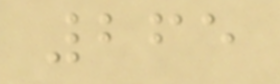265
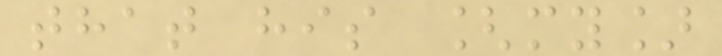that his [my]
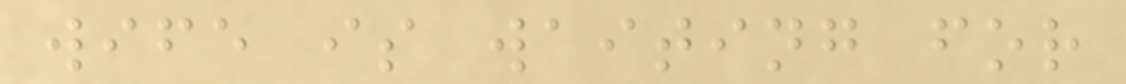wife is waiting for
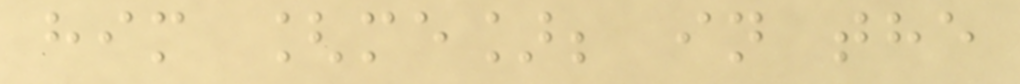him [me]; in the
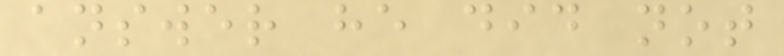answer he did not
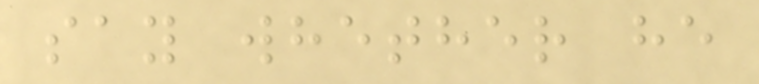say whether he
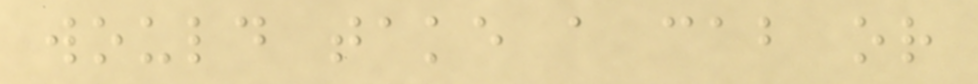would take a cab or
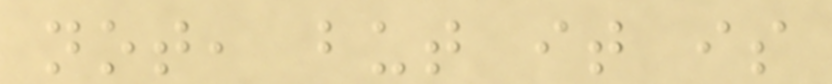not, but it is
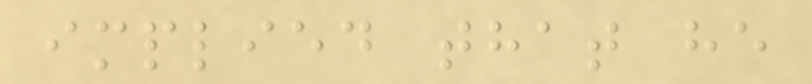implied that he
